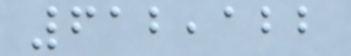612,122
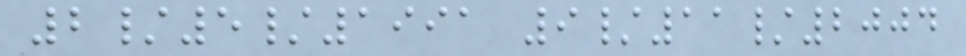2/5/1991 9/11/2004
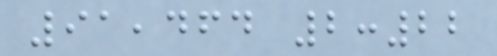91,464 2:22
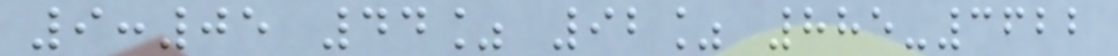9:05 44% 92% 885-3622
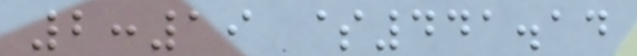2:19 $441.14
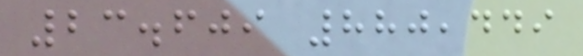23.609 880,449
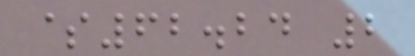$62.24 2
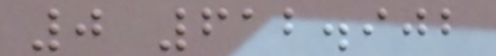0 612.902
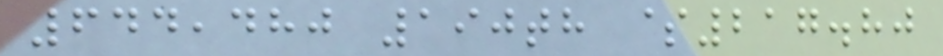644,480 190th $217.80
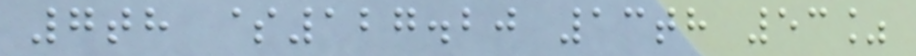7th $127.20 13th 53%
